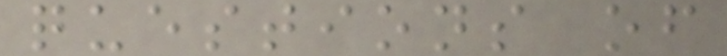questions of
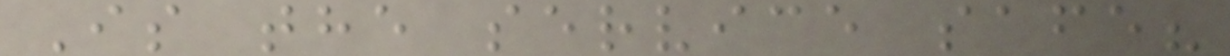Is the service safe?
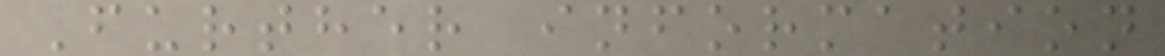Further information
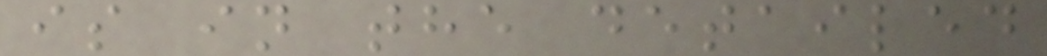is in the detailed
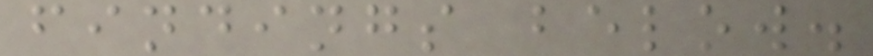findings below.
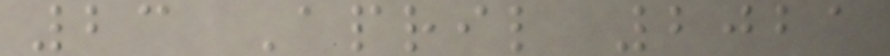23 April 2021
